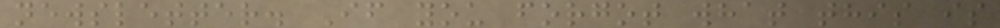newsletter. If you forgot what this is
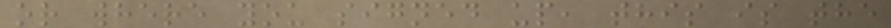or where you signed up, this is the
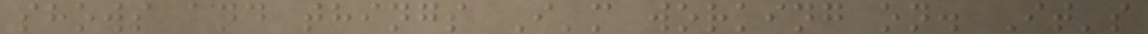shows and things I'm working on. It's
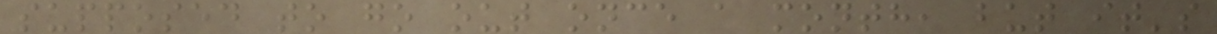supposed to go out once a month, but it's
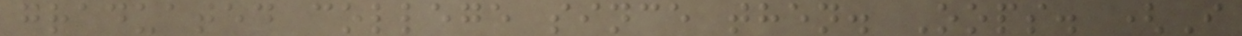graduated college since then. Oops. (I
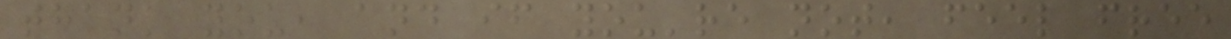thank you, and if you're not, feel free
